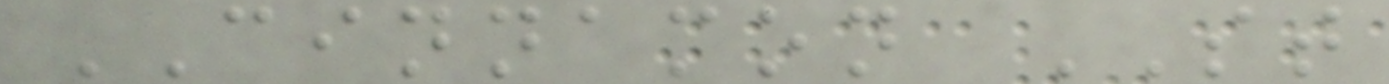CINNAMON ST
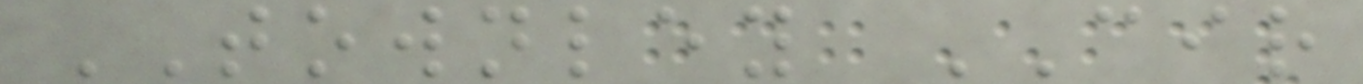TOWNLEY CIR
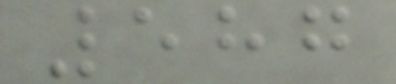587
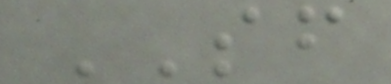SF
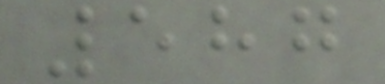587
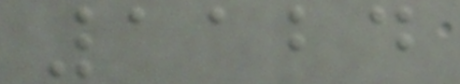1124
